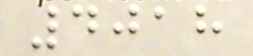4018
